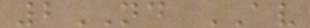2ND AV
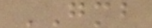GMB
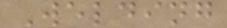Welding
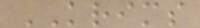KRIMS
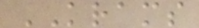KRAMS
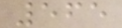565
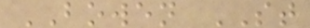BOWEN ST
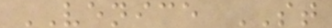VENICE ST
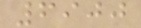6900
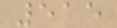515
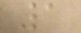1
